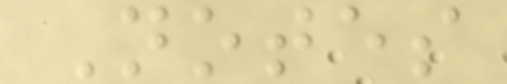Notes
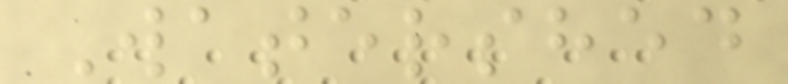Watershed
